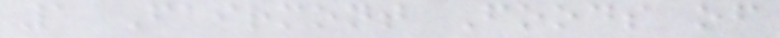1 Fairmont Foods of
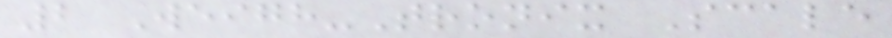2 Weigh-Tronix Scale
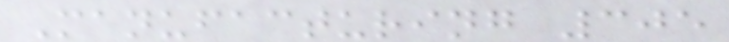Manufacturing 305
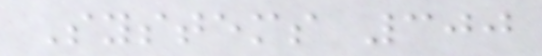Systems 300
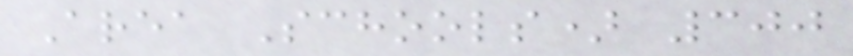Area Schools) 300
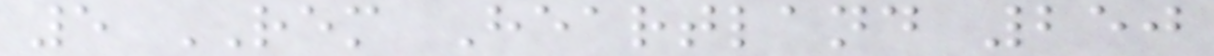5 REM Heartland 250
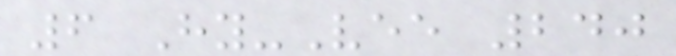6 Hy-Vee 240
